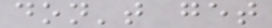don't get
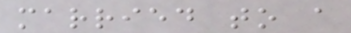married to a
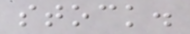stock.
